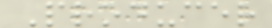Producer
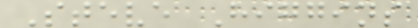Steve Higgins
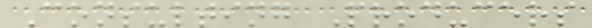Consulting Producers
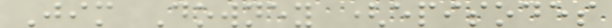Jim Downey (episodes
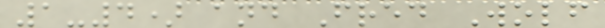1-4) and Fred Wolf
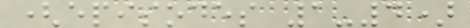(episodes 1-4)
